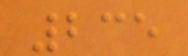235
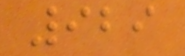929
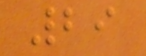29
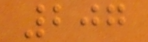207
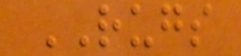RUGS
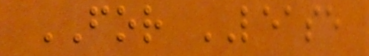FOR LEASE
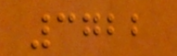3722
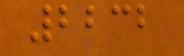2232
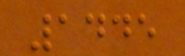1445
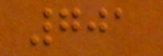701
